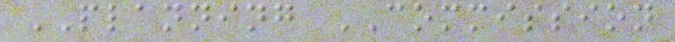PLANNING COMMISSION
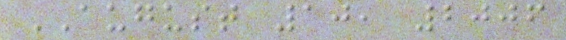AUGUST 10, 2006
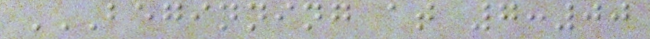BEGINNING AT 7:00
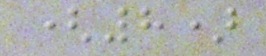(8)
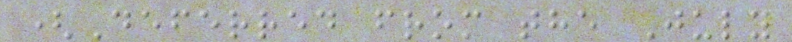(Deferred from the July
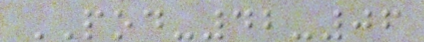POD-42-06
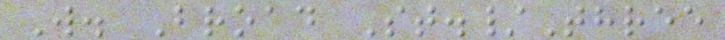W. Broad St./Three
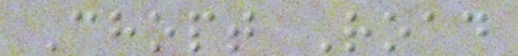Chopt Road
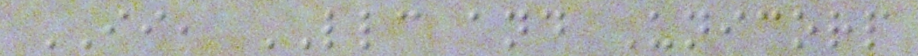II, LLC and Unicorp
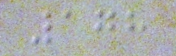178
